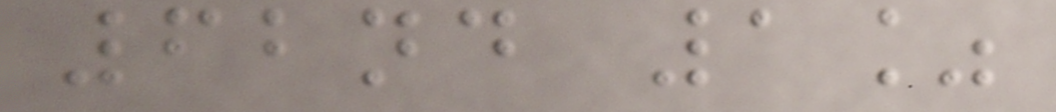62nd 1%
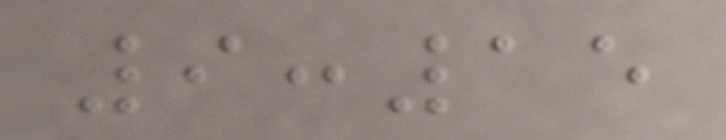9:15
